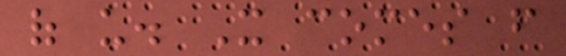of us. It comes from
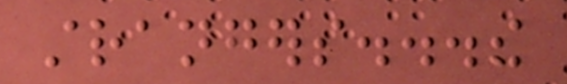strangers...the
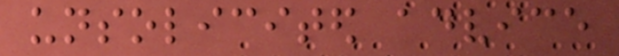unsolicited advice
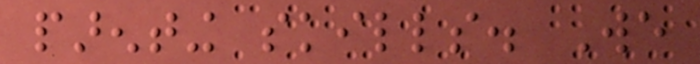parenting skills. We
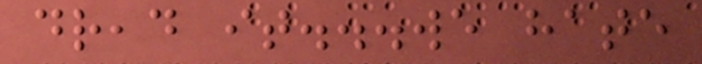dread it...we hate
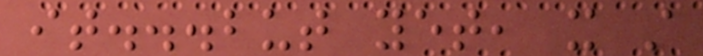it...but yet, it still
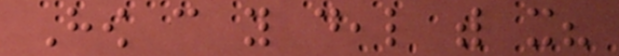How can you deal with it?
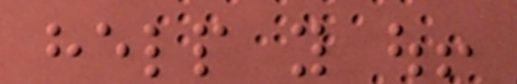help you out!
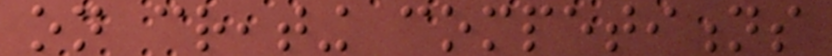on creating competitions
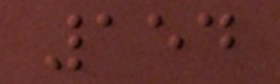154
